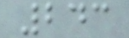243
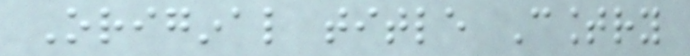Original title Country
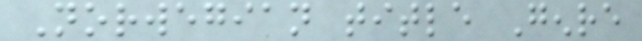Norwegian title Genre
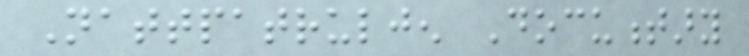Nattpatruljen Documentary
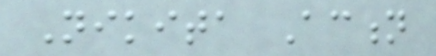Nikita Action
